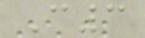C3
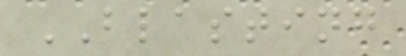BLASTING
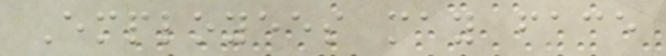Employees may face
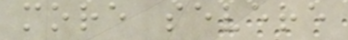more severe
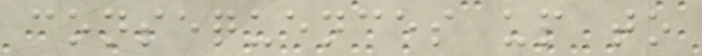consequences up to
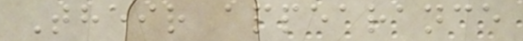Their appearance
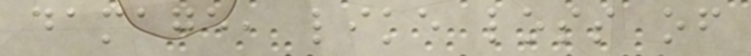damage, like loss of
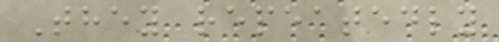They repeatedly
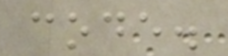code.
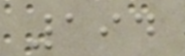194
